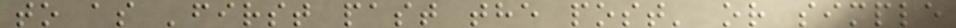to as 'first past the post' or simple
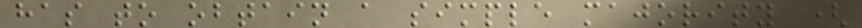has to obtain a simple majority (
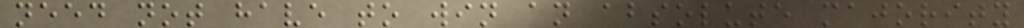need not have to win an absolute majority
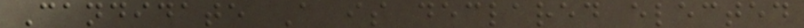Candidate A is declared elected
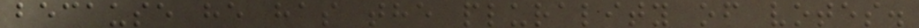because he has the plurality of votes.
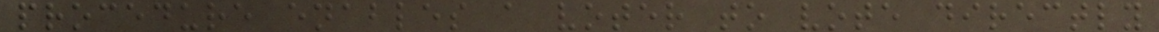procedure enables a voter to vote directly
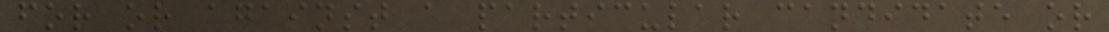for or against a particular candidate or
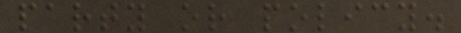party or policy.
